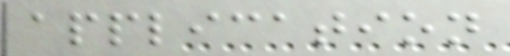application
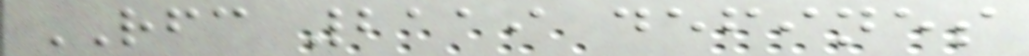RFC 2119 defines
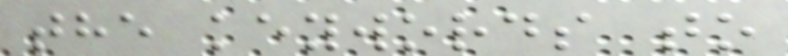the keywords to
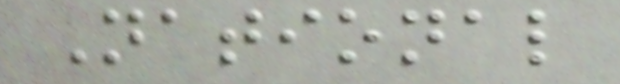National
